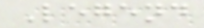Legend
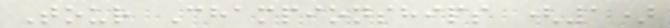Tour Championships (1)
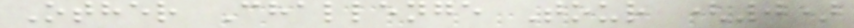Other Challenge Tour (0)
